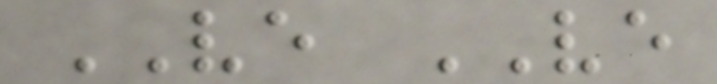VE VE
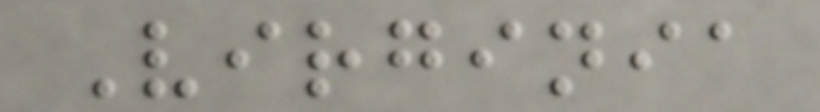Virginia
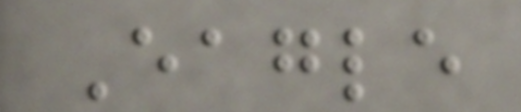Eagle
